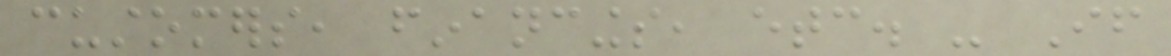customers, financings, etc. - If
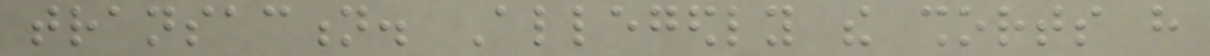transaction. Allegedly the shorts have
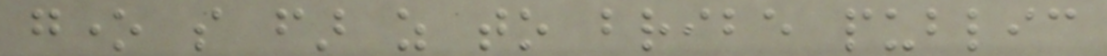gone so far as to bribe public
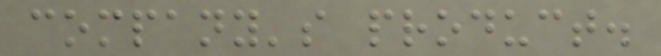company's product.
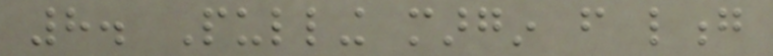8. Pulling margin from long
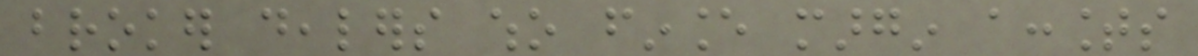broker dealers who finance margin accounts
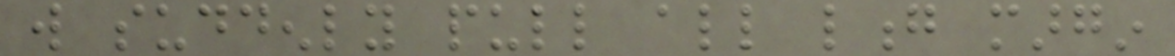will suddenly pull all long margin
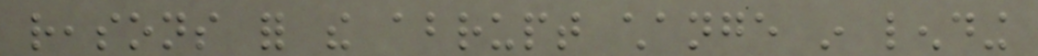reasons for the abrupt change in lending
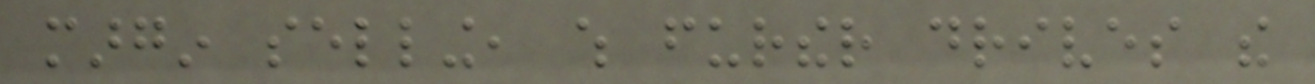margin selling, which further drives the
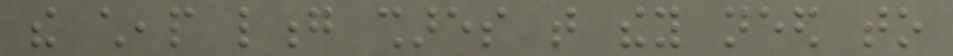the cheap long shares that they need to
